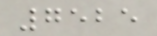7525
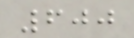600
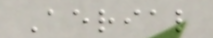Aerial
